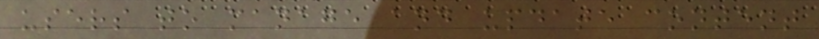users to manage and update content
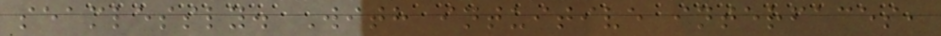seamlessly. With intuitive interfaces,
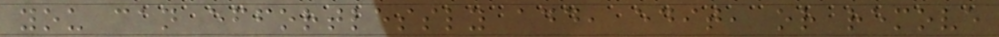you can effortlessly add, edit, or remove
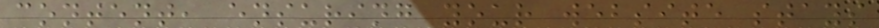content, ensuring your website stays
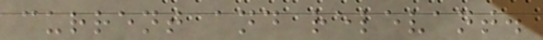current and relevant.
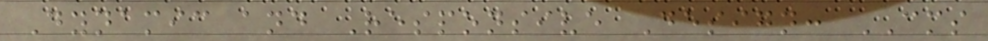Dynamic and Responsive Design: CMS
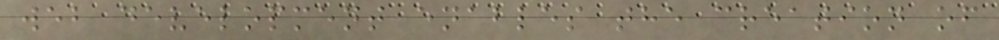web development enables the creation of
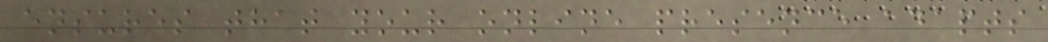ensures that your online presence adapts
